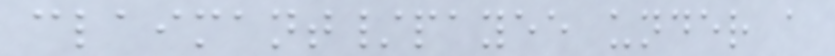claimant/payee under a
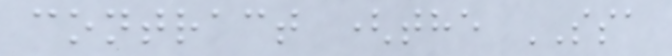contract (the SSA
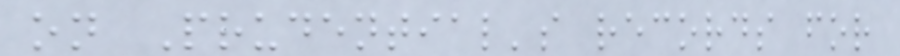on Prudential's records for
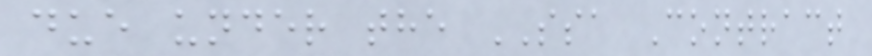due under the SSA Contract
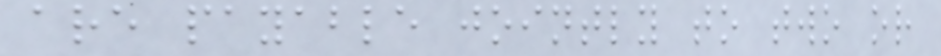are payable jointly to two or
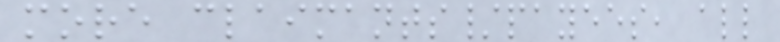more claimants/payees, all
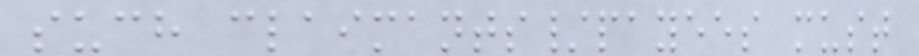such claimants/payees must
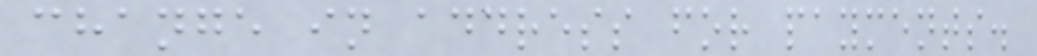change in address for payments.
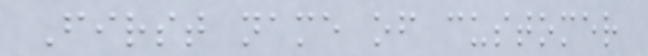First name of customer
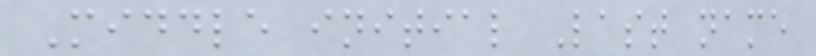Middle initial Last name
